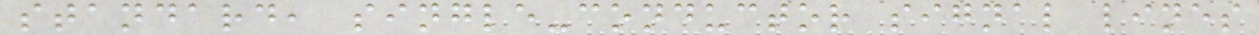standard, single-conductor signal lines
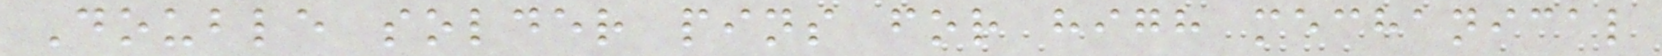Double solder pins for high mechanical
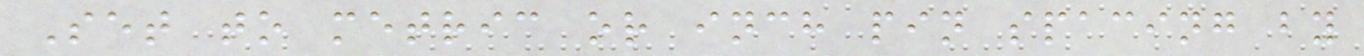Set to metric or inch pin spacing by
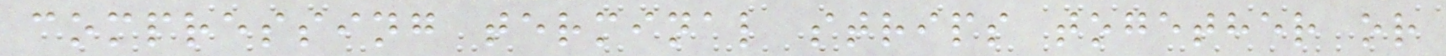compressing terminal strips together or
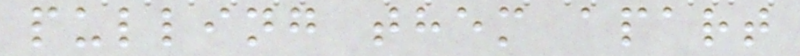pulling them apart
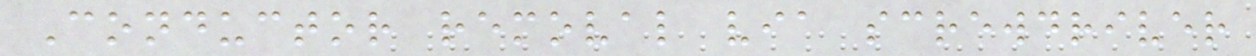Conductor removal via screwdriver
